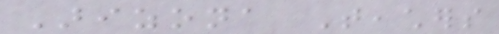Arizona Teachers
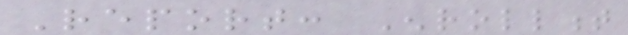Report: Enrollment
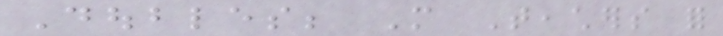Doubles; More Teachers for
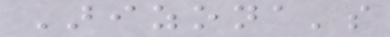Arizona's
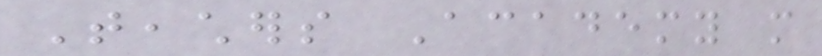Teachers Academy more
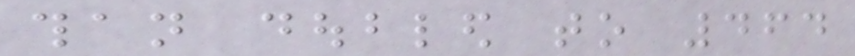than doubled to 464
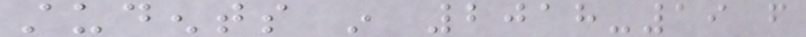students in 2018-19 from
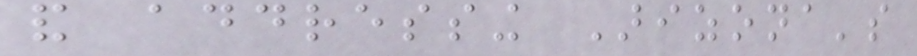and addressing Arizona's
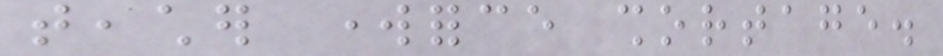teacher workforce shortage.
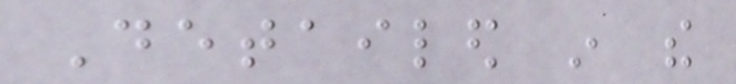Detailed in the
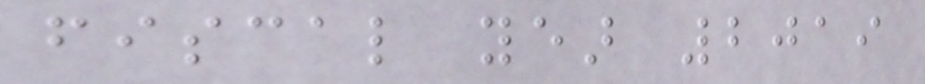fiscal year 2019
